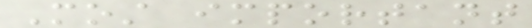Most important
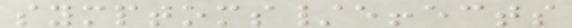symptoms/effects
